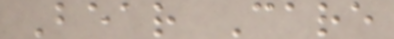Bear Care
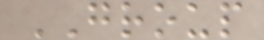GROUP
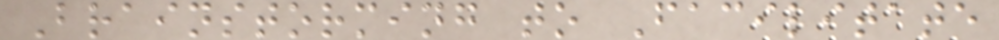Brainstorming to Facilitate
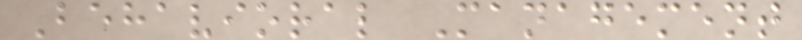Behavioral Management
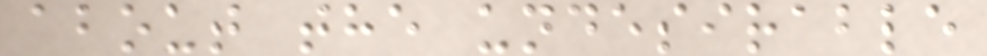about the undesirable
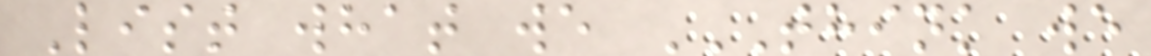List what we THINK WE
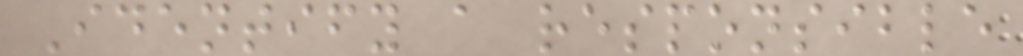Identify a responsible
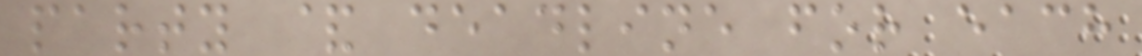party & deadline for each
